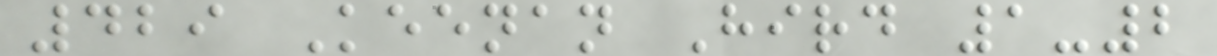429 Keenan Hird 1-2
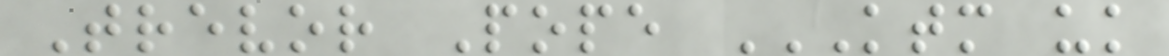Trevor Pope KTM UK
